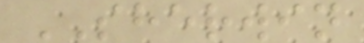SHERWIN
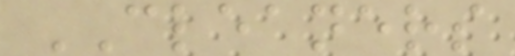CLEANERS
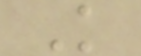K
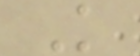K
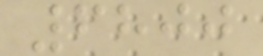6800
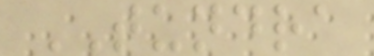TUNDRA
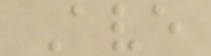Ave
